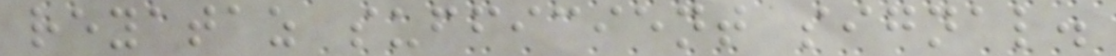reyataz sufficient signal.
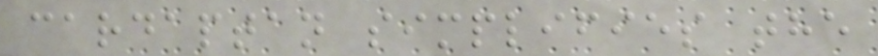cardaptan simplifies the
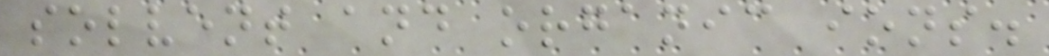solvent and organic ions.
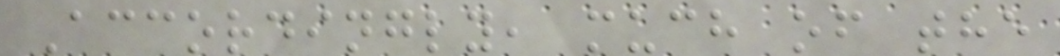Accordingly, much of the
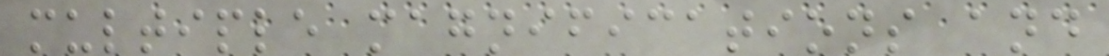multiple magnifications and
